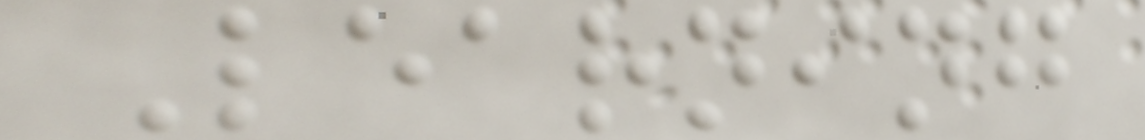Learning
